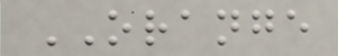ORANGE
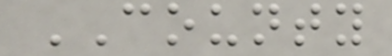COUNTY
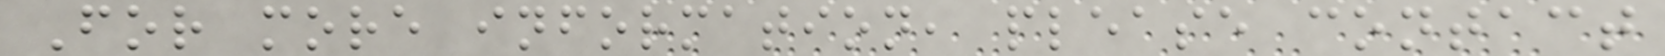For more information, please contact
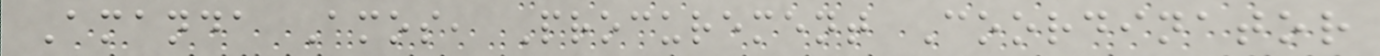Amanda Amos, Procurement Coordinator
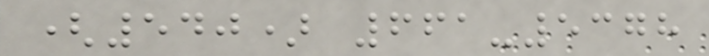(540) 661-5378
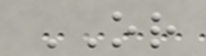OR
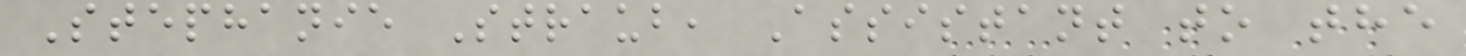Stephanie Straub, Assistant to the
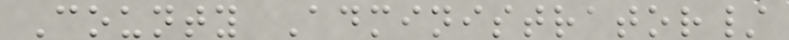County Administrator/
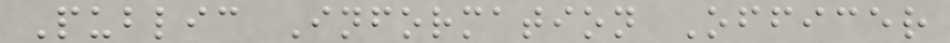Public Information Officer
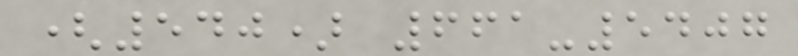(540) 661-5407
